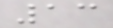13
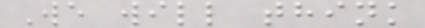We will think
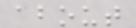about
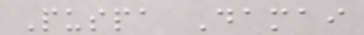Puspa Damai
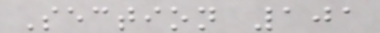Section 101
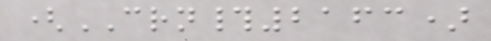(CRN#2163)
